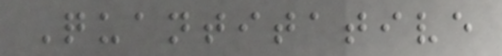Quantitative
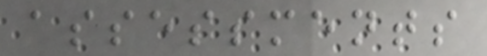assessments
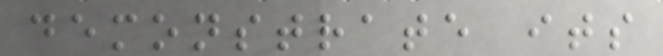demonstrate its
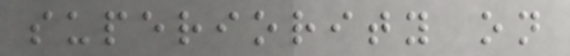superiority on
